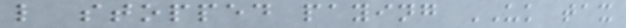l stopped paying UK tax
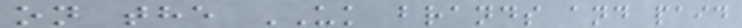on the UK brands and paid
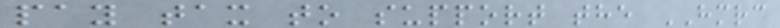pay tax to support the HMRC
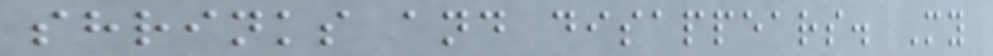shrinks and disappears. My
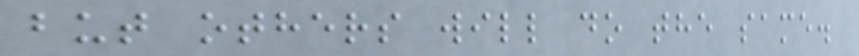but others will do the same.
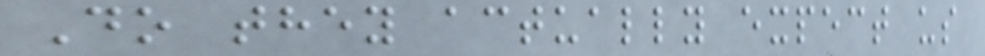Do they actually expect us
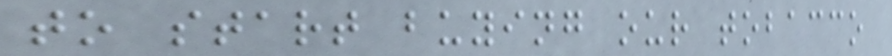to start buying our tobacco
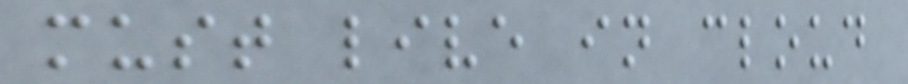must live in cloud
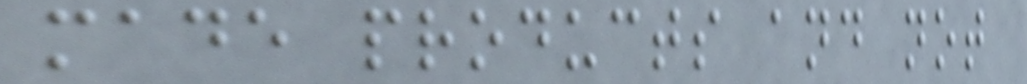made products and not
